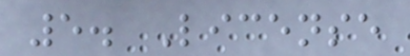5. License
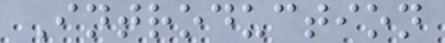Introduction
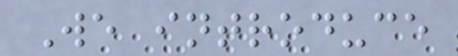We introduce
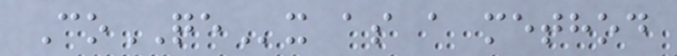CoQEx as a method
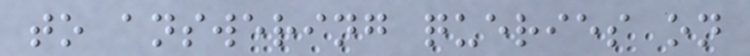to answering queries on
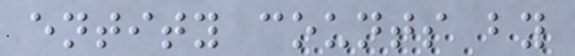entity counts by
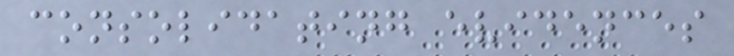consolidating evidences
